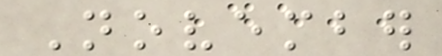November
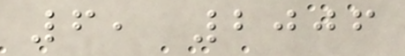6, 2006
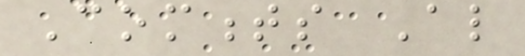Comments Also
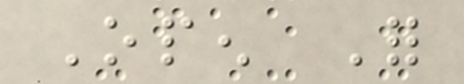Open For
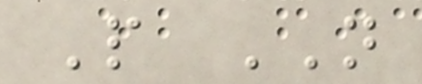People NOT
